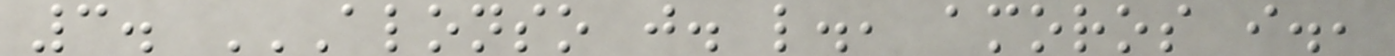3. ALONSO J. L., AMOROS I.,
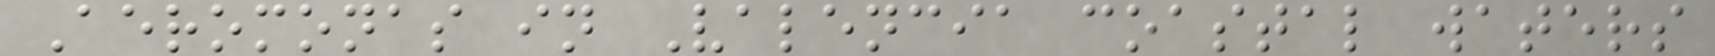Aeromonas in Valencia coastal waters
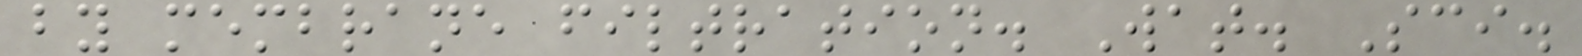by membrane filtration. Wat. Sci.
